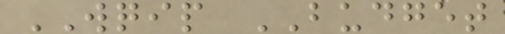WQIP BUDGET
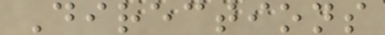Directions
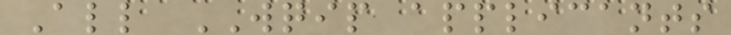All WQIP applicants
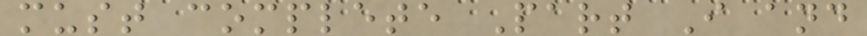must complete Part I and
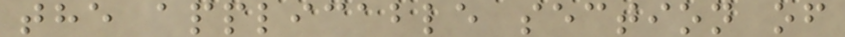the applicable section of
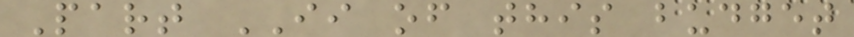Part II of this budget
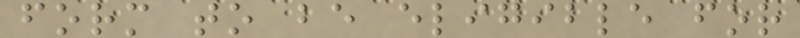form to be eligible for
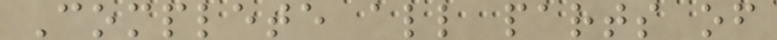Complete all parts of
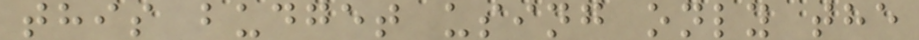this budget using only the
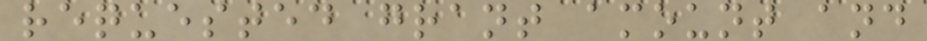requested grant amount and
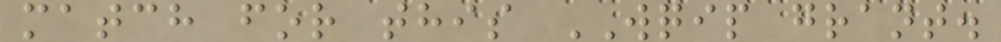match for this WQIP grant.
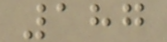187
